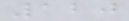120
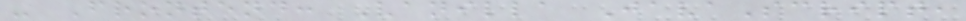- Frontend: Vanilla JavaScript,
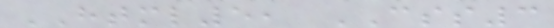HTML5, CSS3
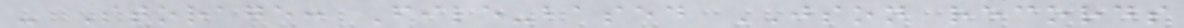- Storage: File-based JSON records
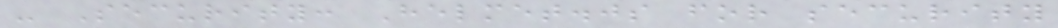- Security: Helmet.js for security
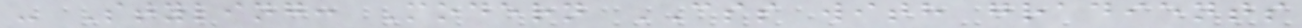- Styling: Modern CSS with gradients
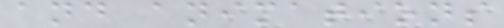and animations
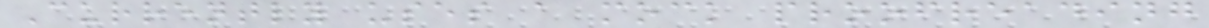Currently uses a mock proofreading
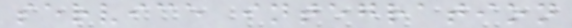service integration
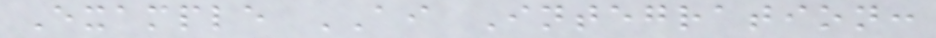Example AI Integration:
